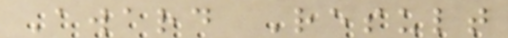Award Result
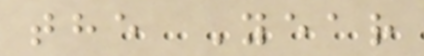the Year
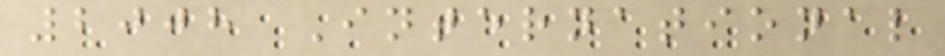2008 International
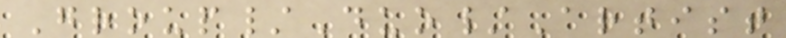Group/Duo/Artist
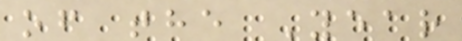of the Year
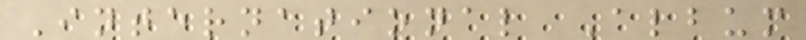International Album
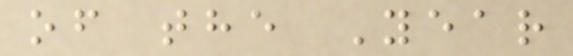of the Year
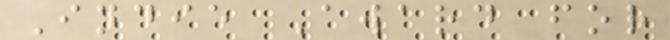Indie Award for
